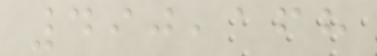490,168
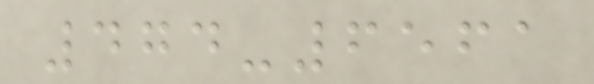474-6561
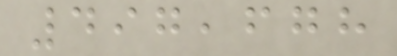497,678
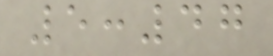5:47
